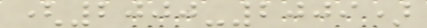(2000-2009)
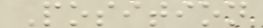Position
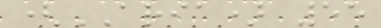(ARIA) 55
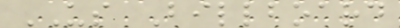US Billboard
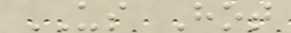US Hot
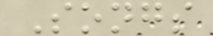Songs
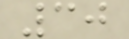30
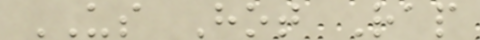US Hot Rap
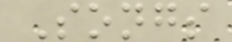Songs
